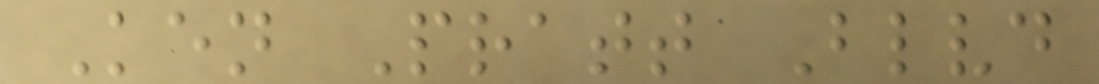Ken Pratt Blvd
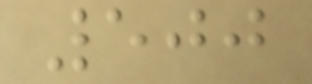500
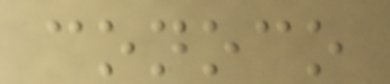conoco
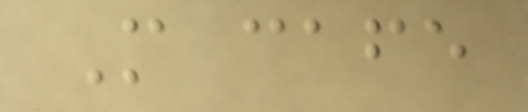M cafe
